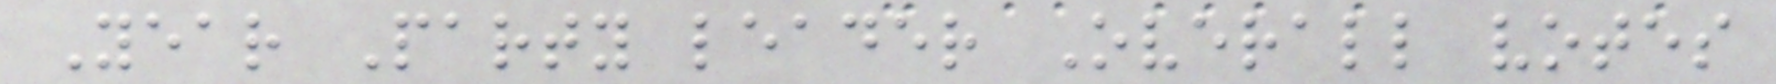Year Party leader Overall votes
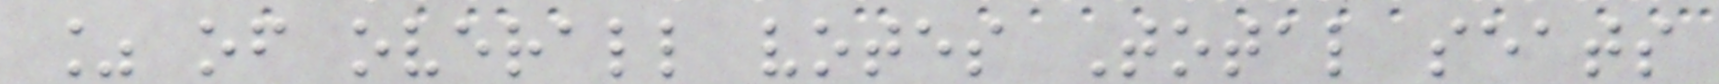% of overall votes Total seats
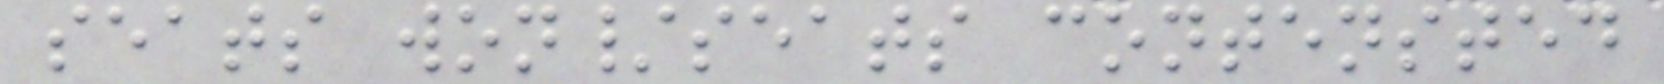seats won/seats contensted
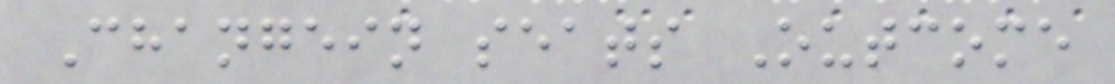Changein seats Outcome
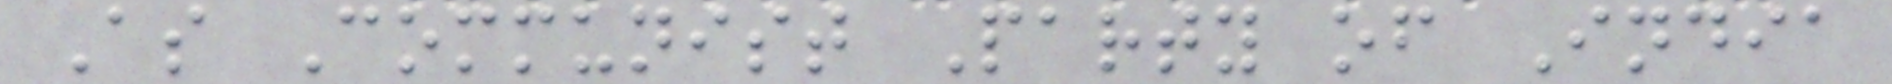As Communist Party of India
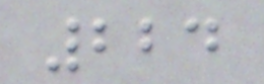224
